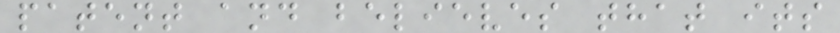patent and believes that its
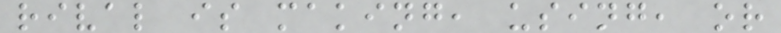rival is making, using, or
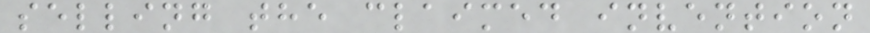selling the claimed invention
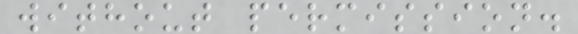without permission.
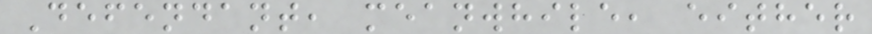Defendant, meanwhile, either
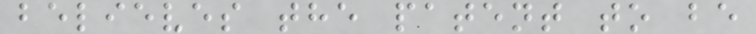believes the patent to be
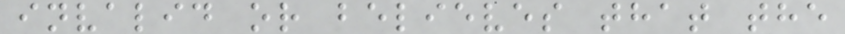invalid or believes that the
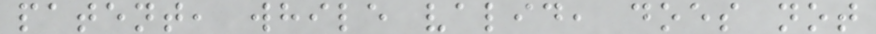patent, while valid, does not
